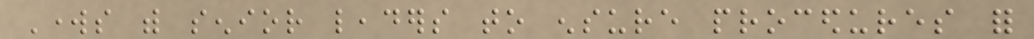Works with senior leaders to ensure procedures for
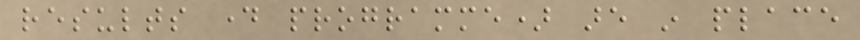results day programme) are in place
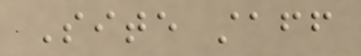Site staff
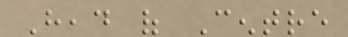Head of Centre
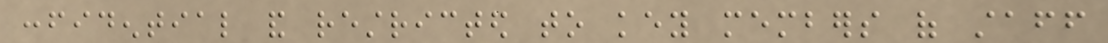confidential and restricted to key members of staff
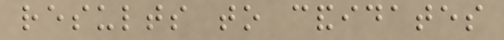results to candidates
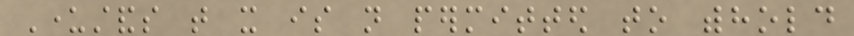Understands that it is not permitted to withhold
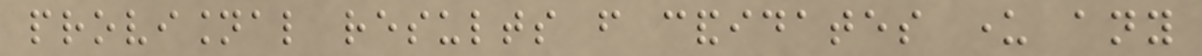provisional results from candidates under any
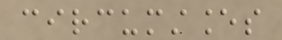circumstances
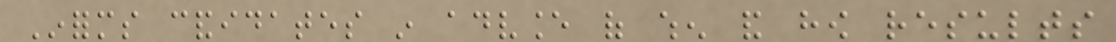Informs candidates in advance of when and how results
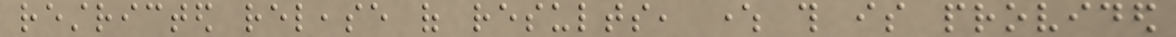restricted release of results, where this is provided
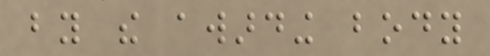by the awarding body
